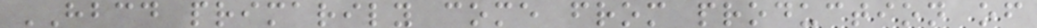HBCD primarily come from production of
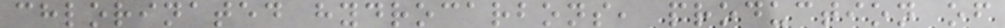chlorinated hydrocarbons, production of
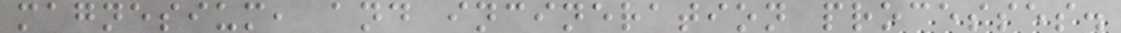magnesium, and incineration processes.
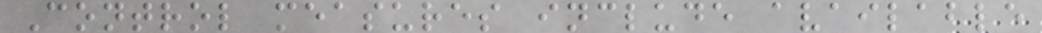Control measures include available
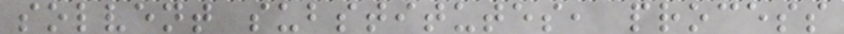solvent substitutes, process
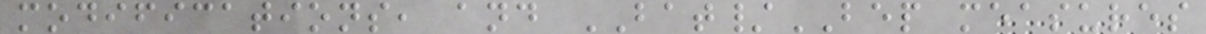modifications, and BAT/BEP measures
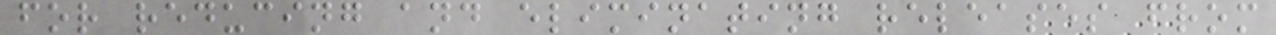for reducing and eliminating releases from
